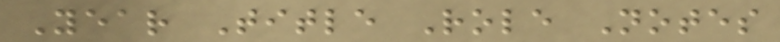Year Title Role Notes
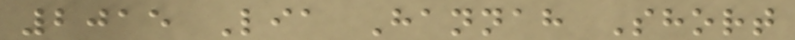2015 Lia Hannah Short
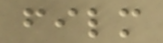film
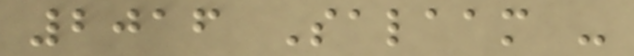2016 Salaam -
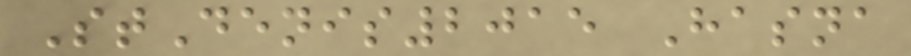StDenis2015 Hasna
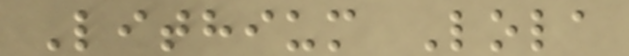Lithium Lola
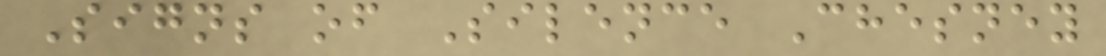Signs of Silence Chesney
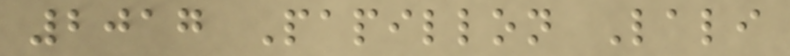2017 Papillon Lali
